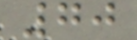70
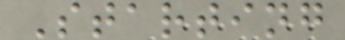Starting
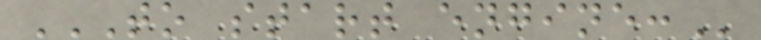TO START ENGINE:
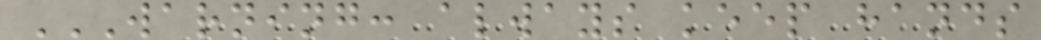WARNING: ALWAYS KEEP HANDS
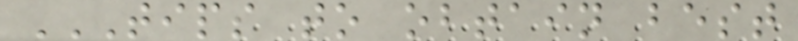TIPS TO OBTAIN BEST
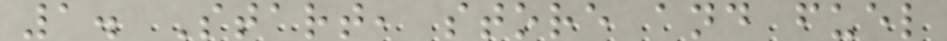1. Start, store and fuel
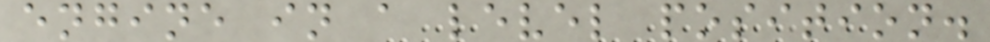engine in a level position.
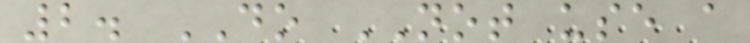2. DO NOT use a
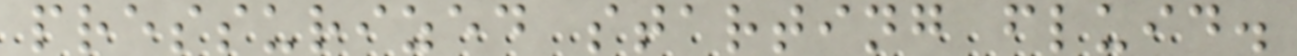pressurized starting fluid.
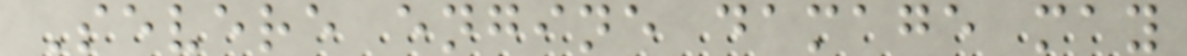Severe engine damage may
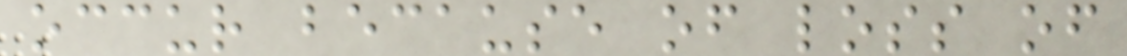occur because of loss of
